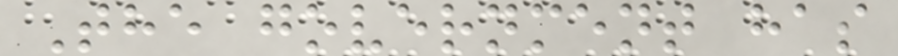The government has
